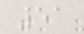51
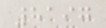8197
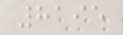8195
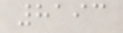8193
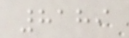8189
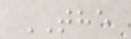THE
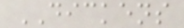DICKENS
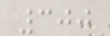300
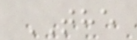THE
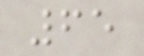65
